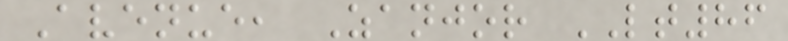Avenue, Zanjor LT86
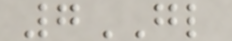7GL
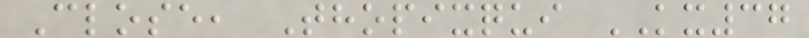Close, Thopixqui KX37
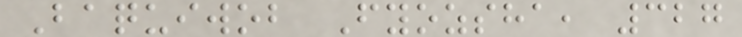Baquiwob Fyozsha, 327
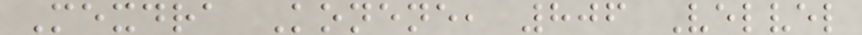Mexdra Konene, 806 Velvel
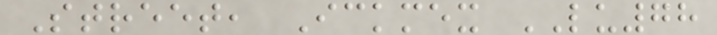Street, Ickmex LU78
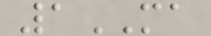1MA
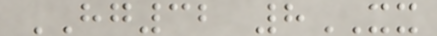HG32 8XX
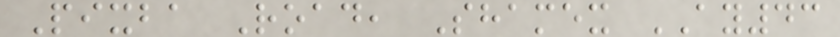Pixba Road, Shamex AY43
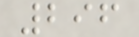296
